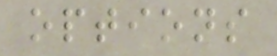options
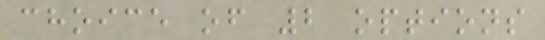choice of 2 options
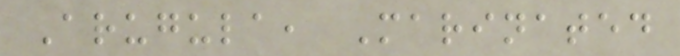Arugula, Marinated
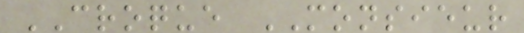CROQUE MONSIEUR
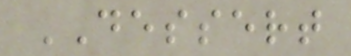DESSERT
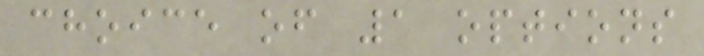choice of 1 options
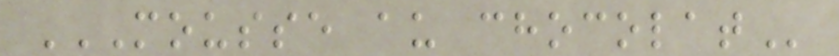MOUSSE AU CHOCOLAT
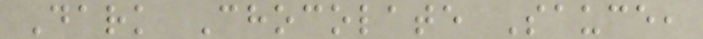Dark Chocolate Sauce,
